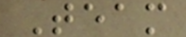Team
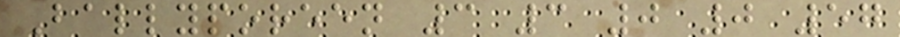Ballyporeen 3 3 0 0 57
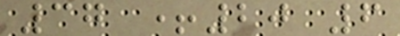37 +20 6
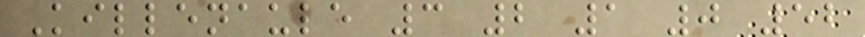Killenaule 3 2 1 0 52
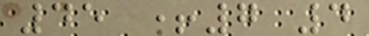45 +7 4
